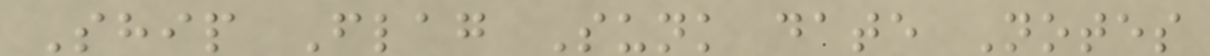Ship Flag Sunk date Notes
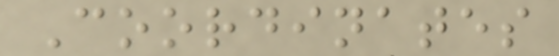Coordinates
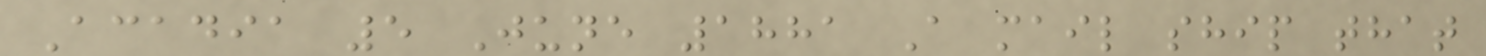Acadia 5 June 1881 A mail ship that
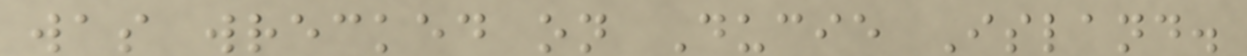was wrecked on Ducie Island.
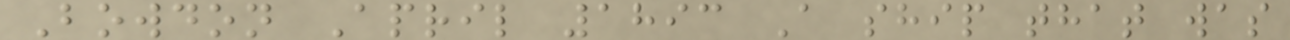Bowdon April 1893 A ship that was
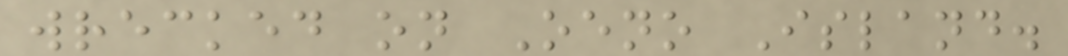wrecked on Oeno Island.
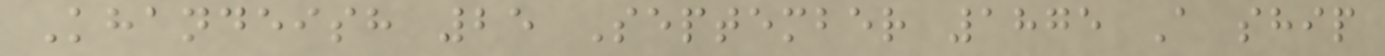Khandeish 25 September 1875 A ship
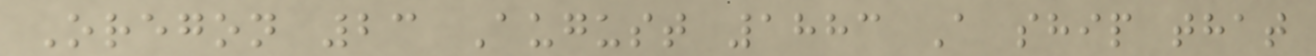Oregon 23 August 1883 A ship that
